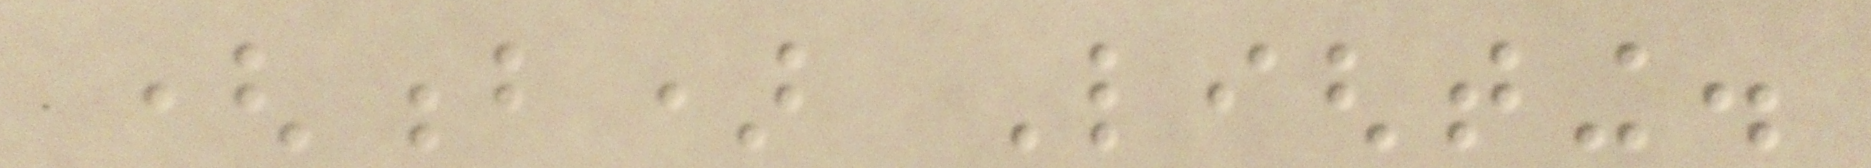(b) Lighting.
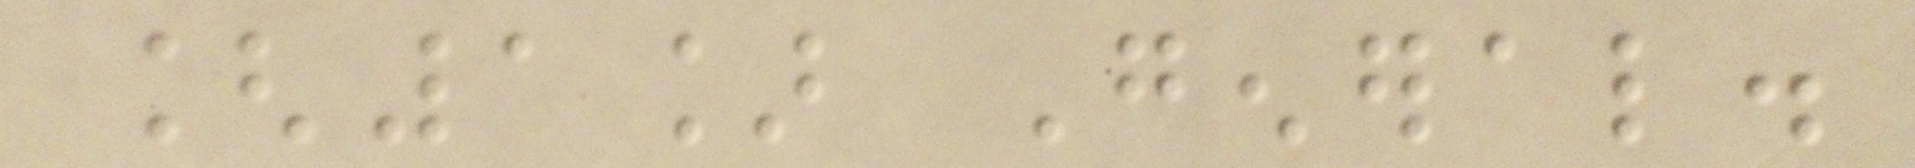[1] General.
